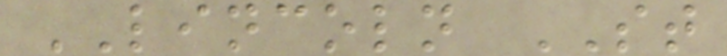LINCOLN ST
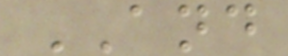AND
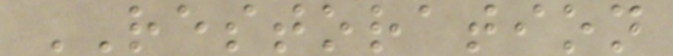RESTORATION
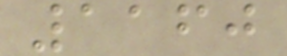1160
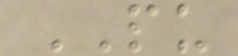PU
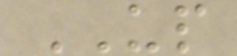UP
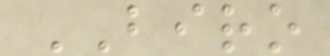BIRO
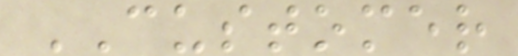CUSTOMER
